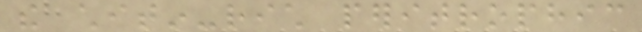the chitin-rich peritrophic
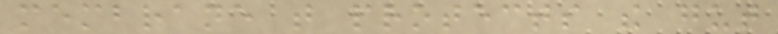membrane that protects the gut
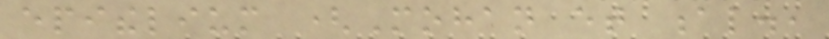epithelium (Mohan et al.,
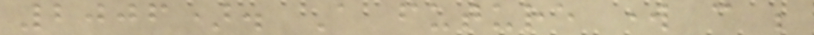2006). A future work can be
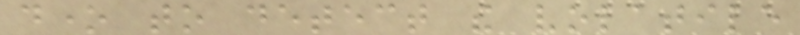done to detect the volatile
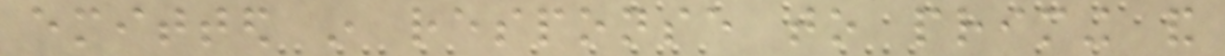emitted in response to priming and
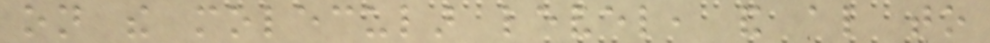on the molecular level, and also to
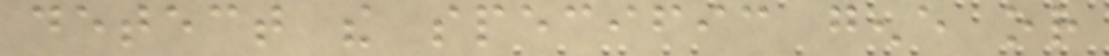detect the specific gene or
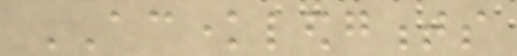ACKNOWLEDGMENTS
